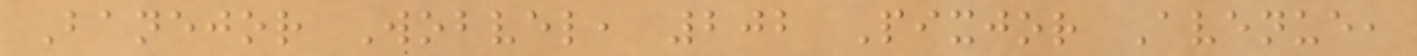Banejor Wobvel, 202 Pixjor Avenue,
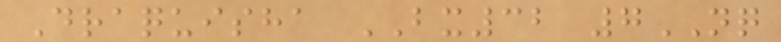Draquisha BX32 7NQ
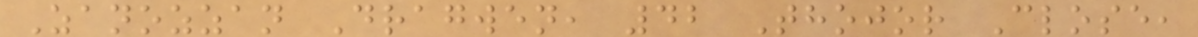Zanozzan Dragwen, 42 Thojor Close,
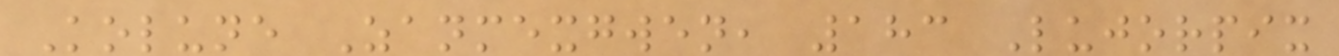Kolune Zanmexgwen, 183 Lujorpix
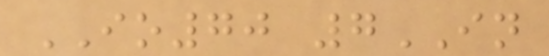IO70 7IN
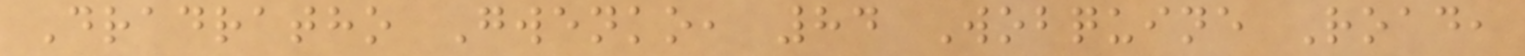Dradratho Gwenko, 84 Wobquine Road,
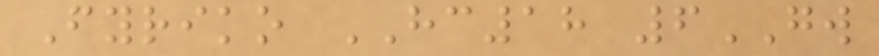Fyriko HC18 6GW
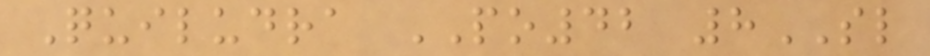Quiludra PO42 8SL
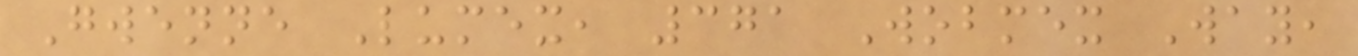Gwenne Lumex, 371 Wobmex Way,
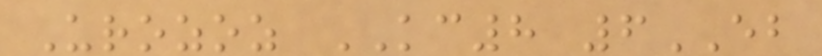Urozoz KC8 6EB
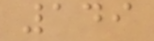149
